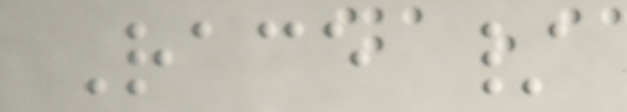Race /
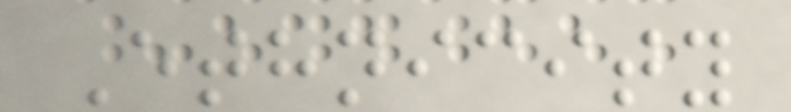Ethnicity
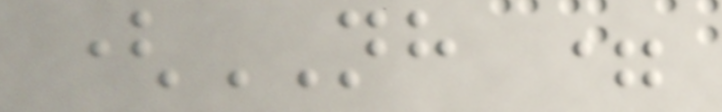(NH =
